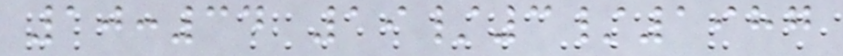10:34 19/3/1987
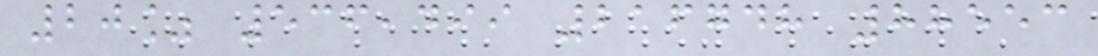20% 536,499 216748 88553
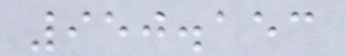950.153
